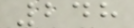248
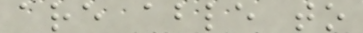are able to
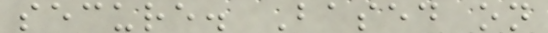secure. Based on
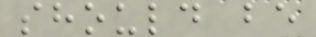should be
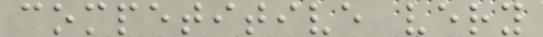competitive very
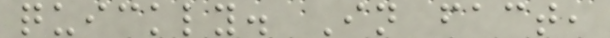quickly. In fact,
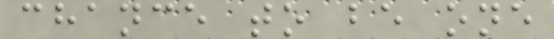chance to be one
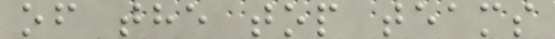of the top teams
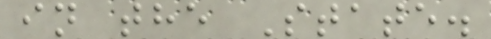in the State.
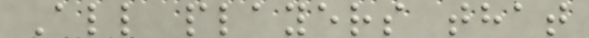All players that
